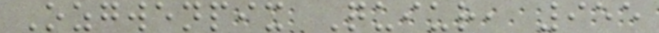Ozgwenpix Quiur, 955
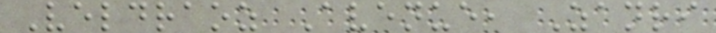Veldraoz Avenue, Zanri
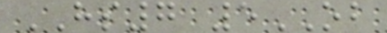HS7 5OB
